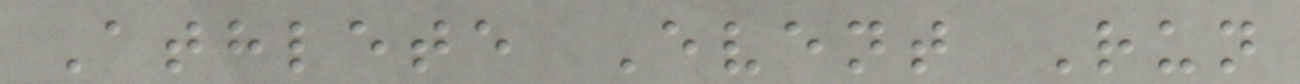Athlete Event Run
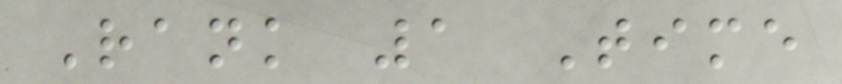Rank 1 Time
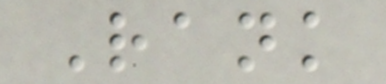Rank
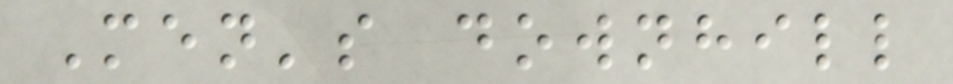Men's downhill
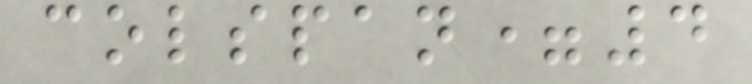colspan=4
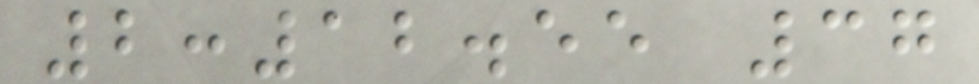2:12.55 37
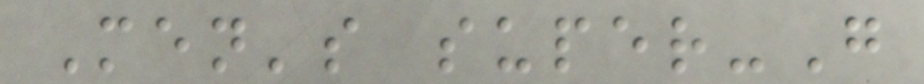Men's super-G
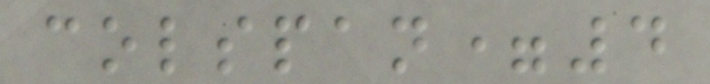colspan=4
